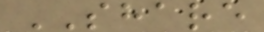SHARE
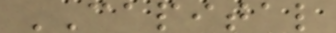CAPITAL
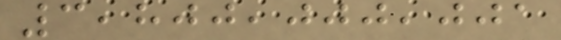3,800,000,001
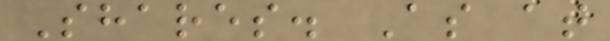Shares. As at
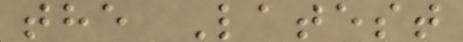the Latest
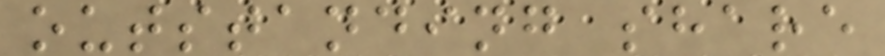outstanding share
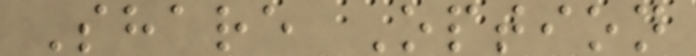Share Option
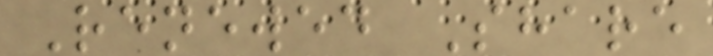Renewed Share
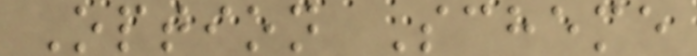Option Scheme
